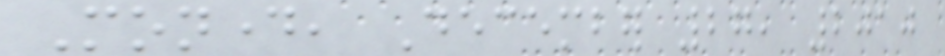Monday, December 27, 2010
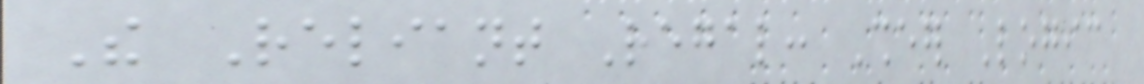The Reliant Regal: Sheer Logic
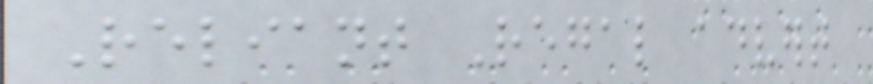Reliant Regal advert
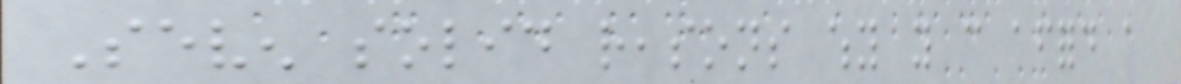Seven solid reasons why you can afford a
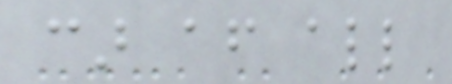car after all
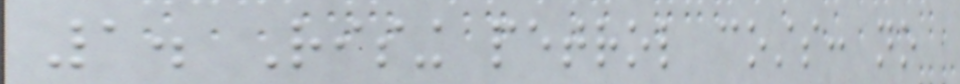1. Rising petrol costs: no
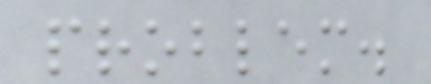problem.
